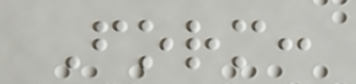Form:
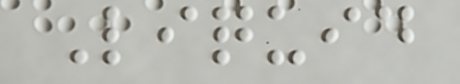Liquid
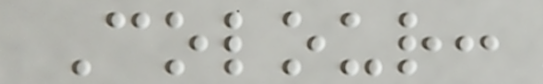Colour:
